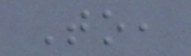To,
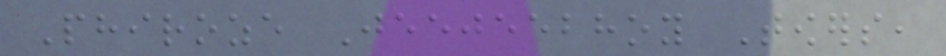Phiroze Jeejeebhoy Towers,
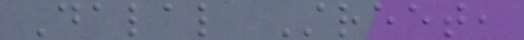Dalal Street,
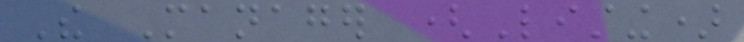The Manager (Listing)
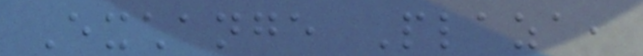Exchange Plaza,
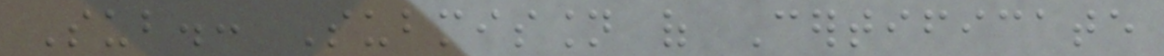Sub.: Submission of Certificate
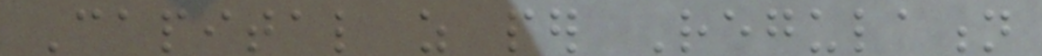Capital as per Regulation
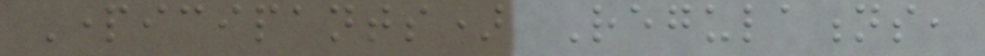Participants) Regulations,
